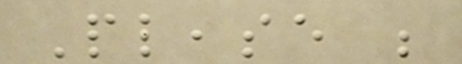Please be
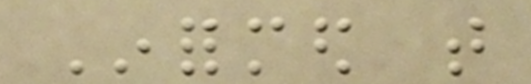Informed that
